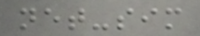net-sim
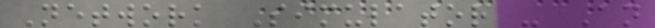Network Simulator - An
